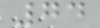74
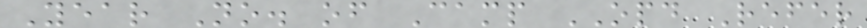Year No. of Camp OPD Refer
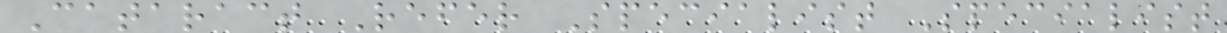Cataract Refer Specialist Specialist
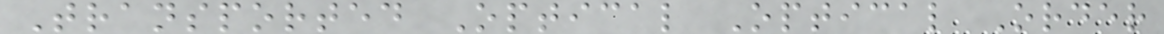Transported Optical Optical Order
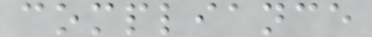compliance
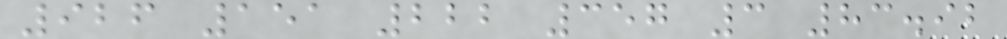926 151 222 357 3 83.92
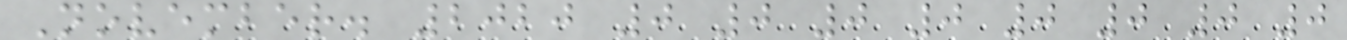November. 2020 0 0 0 0 0 0 0 0
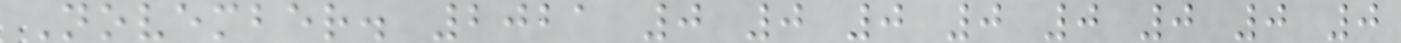November. 2021 0 0 0 0 0 0 0 0
